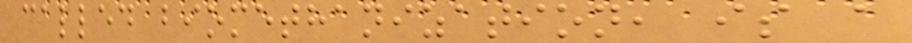called biomethanization, is a
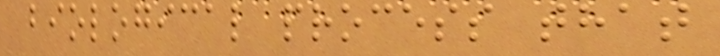biological process that
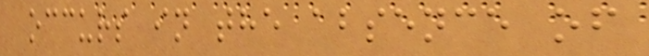occurs in the absence of
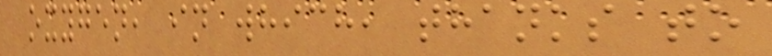oxygen, in which, thanks to
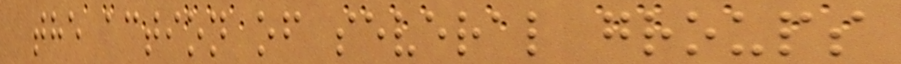the action of several groups
